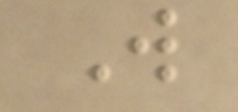W
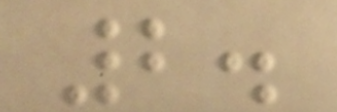2.
